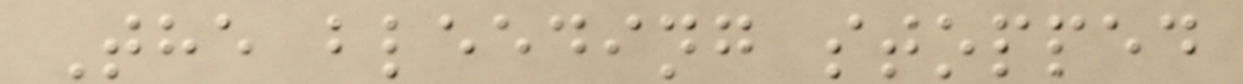The bleeding stopped
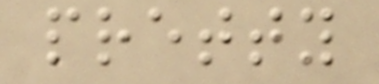pretty
